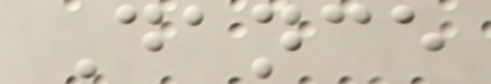Dance
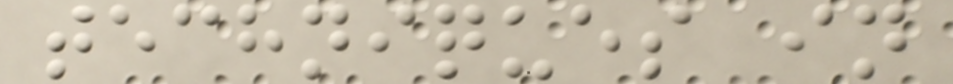techniques in
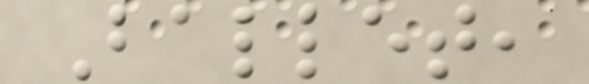Ballet,
